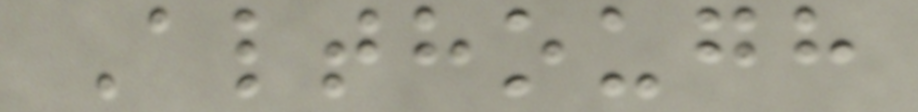Although
